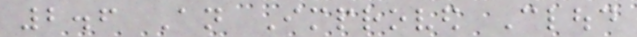2.6 An Improved Cloud
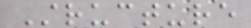Structure
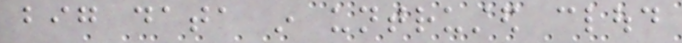big data in untrusted cloud
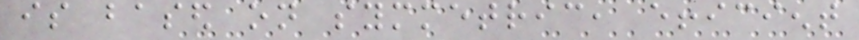is based on symmetric, efficient
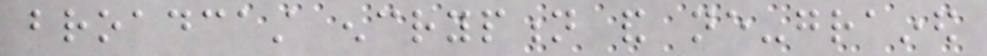broadcast encryption and ne-grained
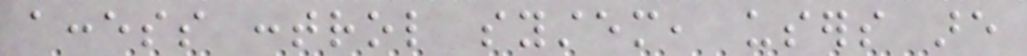access control system, users are
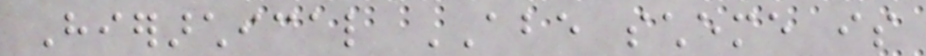Hierarchical ABE scheme is
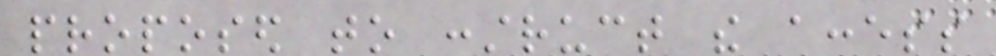proposed to construct the access
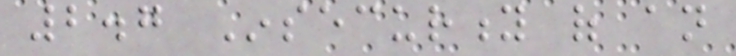2.7 Insecurity of an
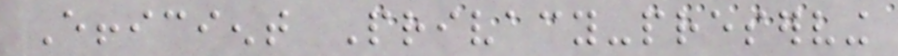Efficient Privacy-preserving
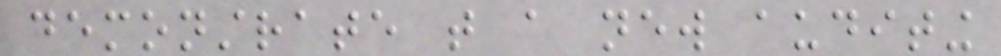demonstrate that a new auditing
